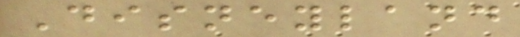Disneyland
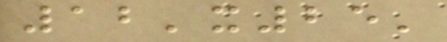12'x25'
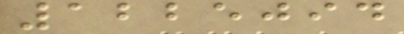1225094
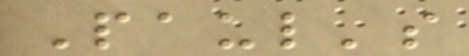Paul's
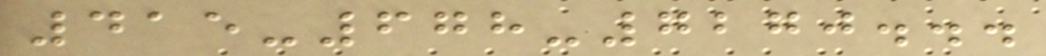415-678-7270...
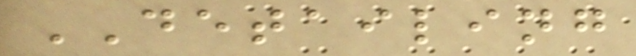DETAILING
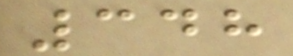348
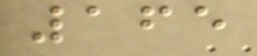165
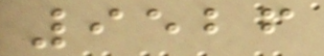9526
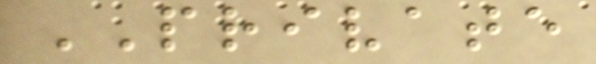PRIVATE
